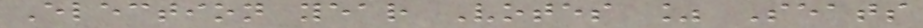Election year Votes % Seats
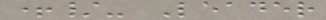+/- Leader
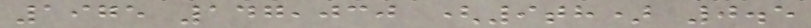1975 147,030 (9th) 0.5
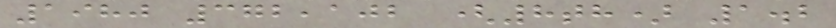1980 372,102 (8th) 1.2
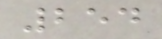254
